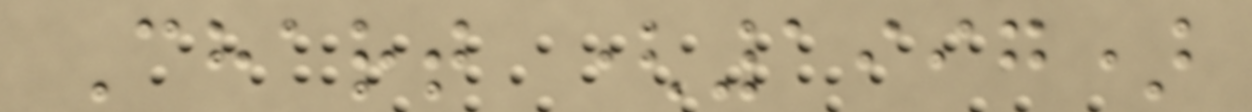Chart (1997)
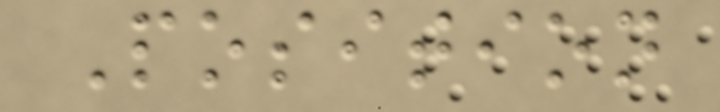Position
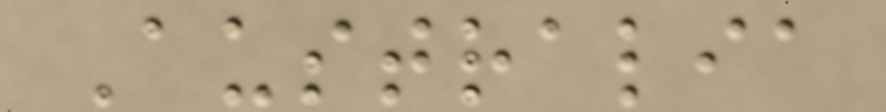Australia
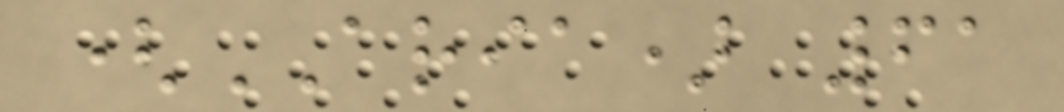(ARIA) 61
